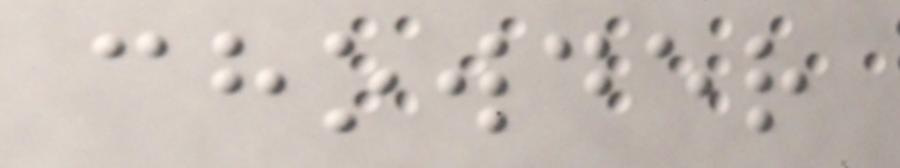chowder
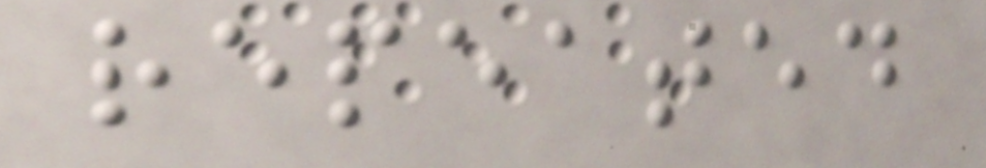repeated
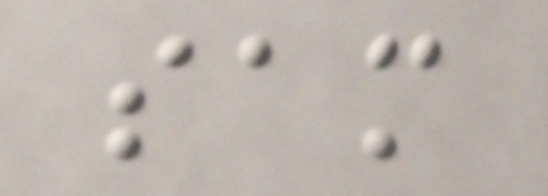sam
